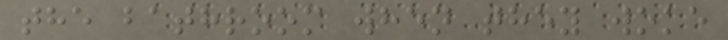the bathroom when they woke
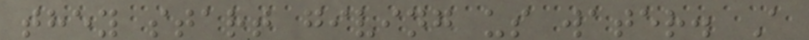they start giving us water. A
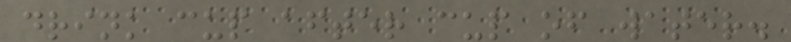drink cup after cup of water.
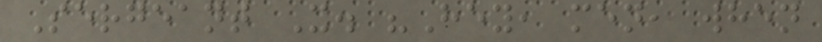Sergeant X. "Hey, men, when
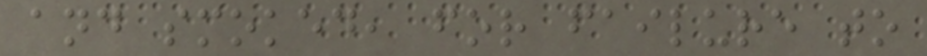and smoked, for failure to
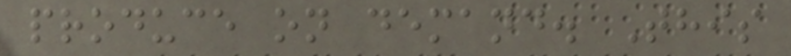produce on demand. This
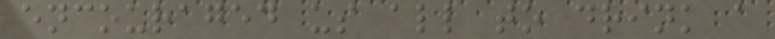encouraged us all to drink a
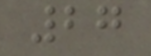27
